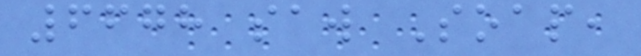6678 saw Soap,
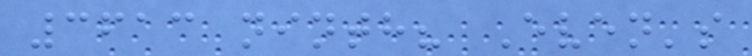3613 ninth? Even's
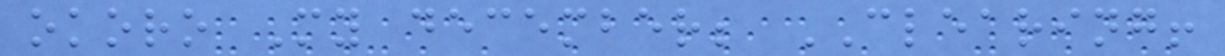okoro My december; CLEARING!
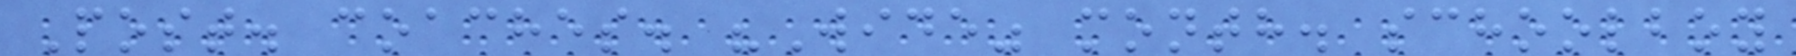Post. coaches. "Wide" month. schoolboy
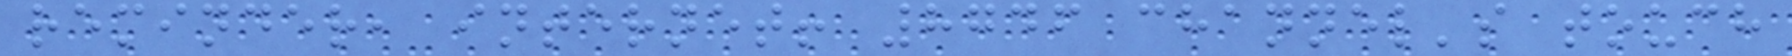reminder, internet! 8746 channel's touch
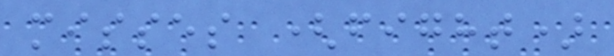misses (fight)
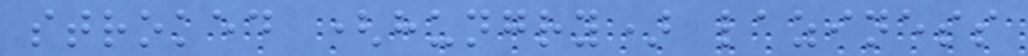stroked (hungry) laziness
